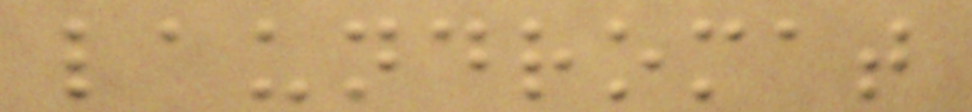laundromat
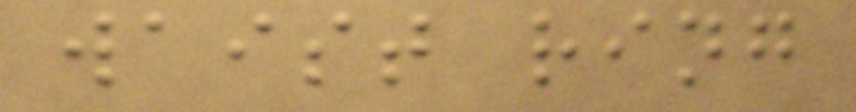waist ring
